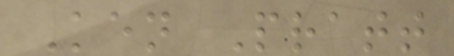Ken Pratt
